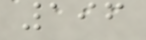196
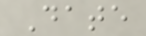Date
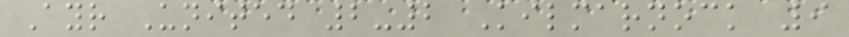Ayr United 2-2 Kilmarnock 9
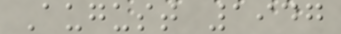August 1947
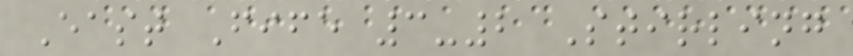East Fife 3-2 Stirling
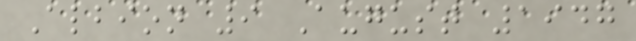Albion 9 August 1947
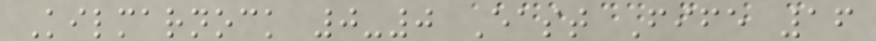Kilmarnock 0-0 East Fife 16
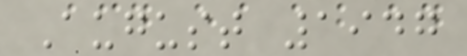August 1947
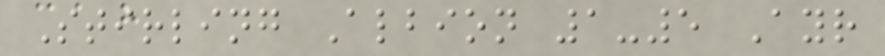Stirling Albion 1-5 Ayr
